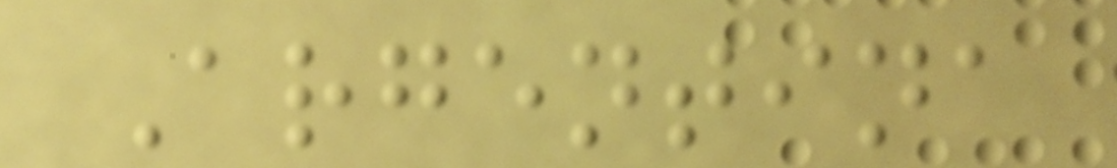Argentina
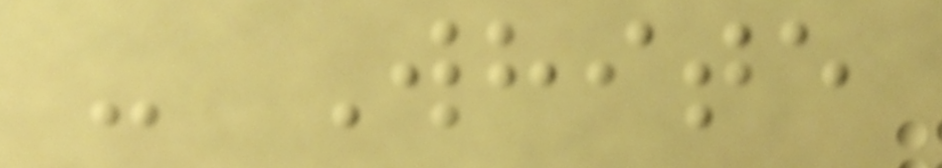- White
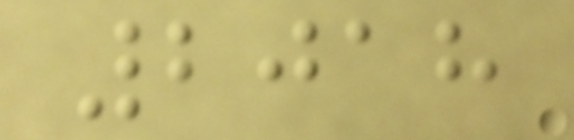2018
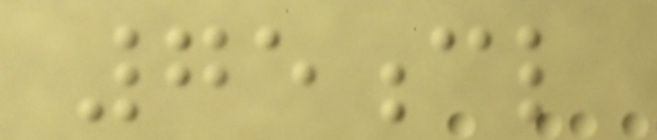75cl
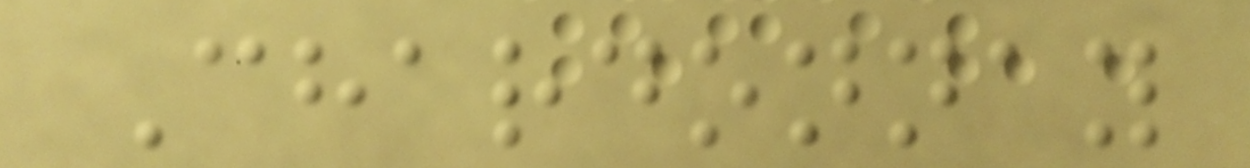Chardonnay
